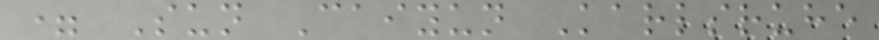= Sun Caiyun Karlsruhe
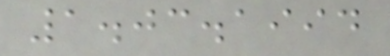1.03.1994
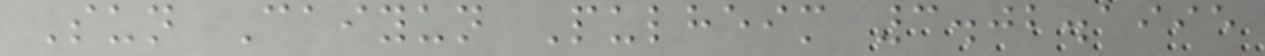Sun Caiyun Pulheim 3.02.1995
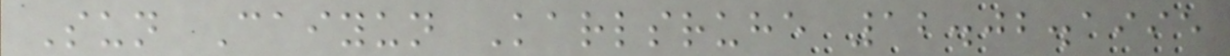Sun Caiyun Karlsruhe 12.02.1995
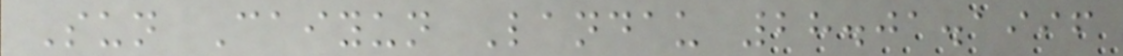Sun Caiyun Landau 28.01.1996
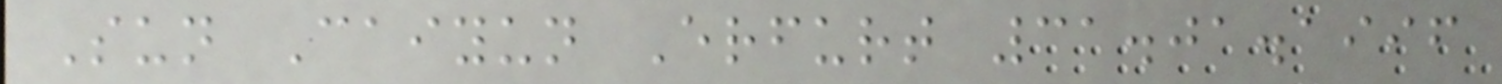Sun Caiyun Erfurt 31.01.1996
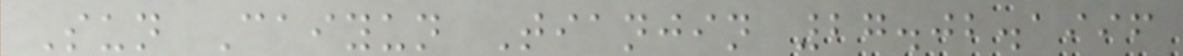Sun Caiyun Tianjin 27.02.1996
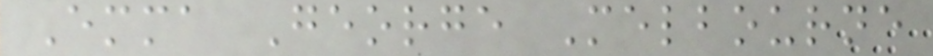Emma George Melbourne
